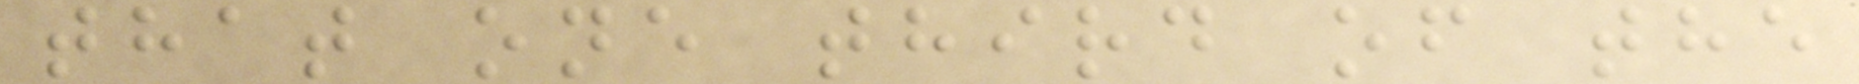that one third of the
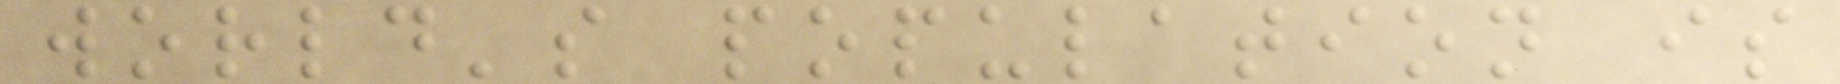world's population is
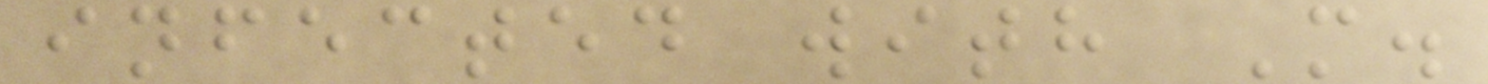infected with M.
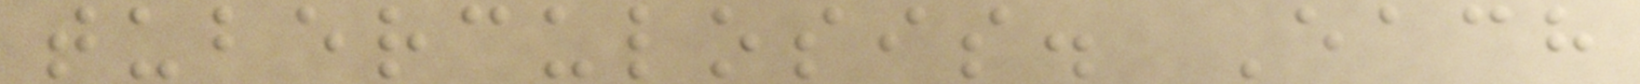tuberculosis. Each
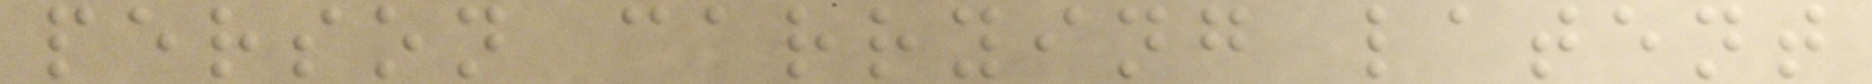person carrying latent
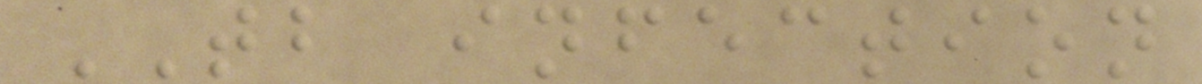TB infection
